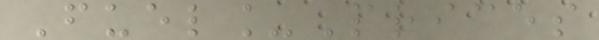Fuel_Prices
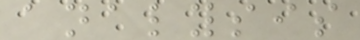analysis
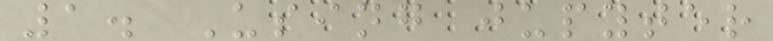1. Using jupyter
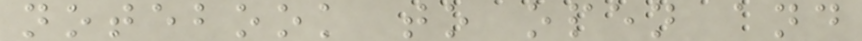notebook to open and
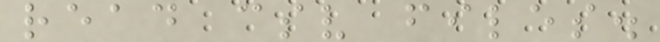read csv files.
